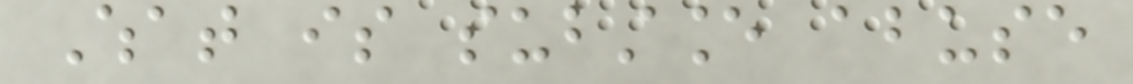What is substance abuse
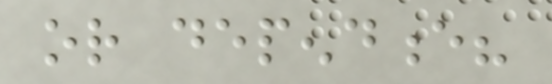or dependence?
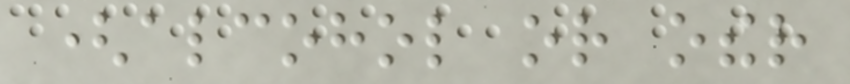(alcohol or other
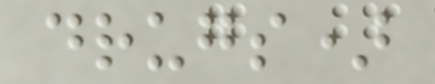drugs)
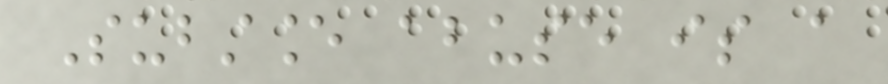Substance abuse is a
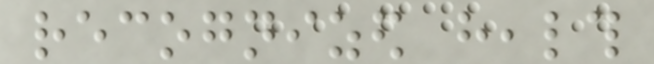recognized health
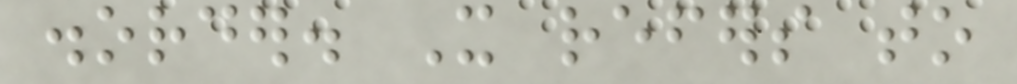disorder. It refers to
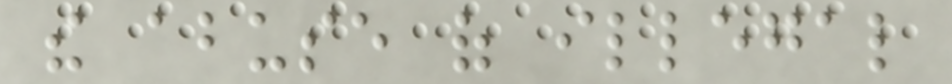the abuse of illegal
